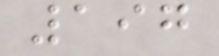197
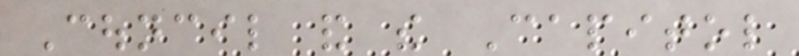Council and the Capitol
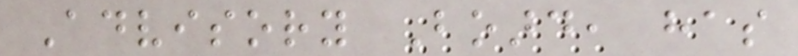Advisory Board, has
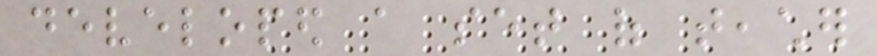developed a set of teacher
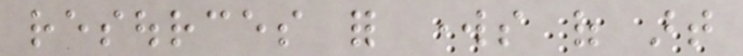resources for works of art
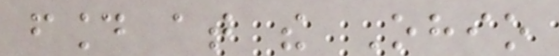found at the Ohio
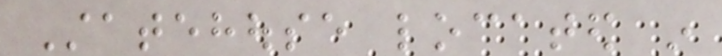Statehouse located in
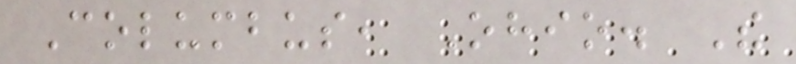Columbus, Ohio. The
